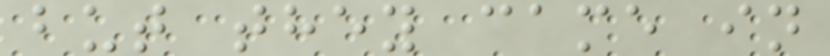but they came in
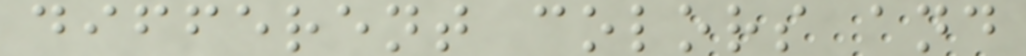different colors and
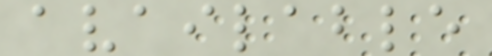available
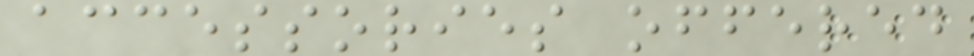accessories offered
